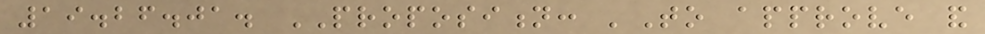19.26.01. PROPOSITION: 'To approve and
